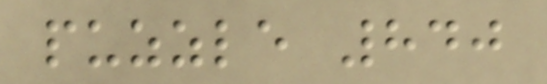puzzle 840
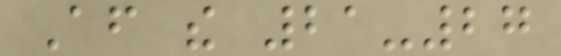After the 21-27
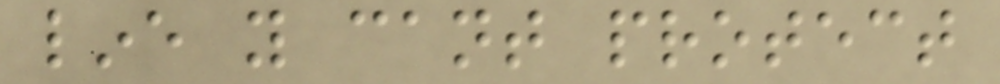line you cant protect
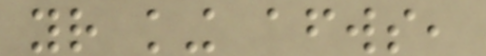your king afterwards,
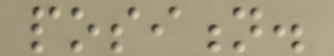position.
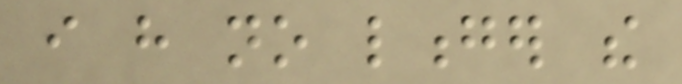i have no longer the
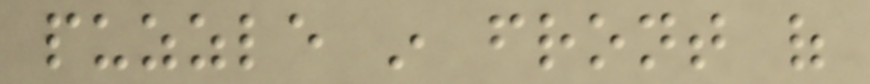puzzle in front of
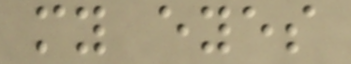my eyes
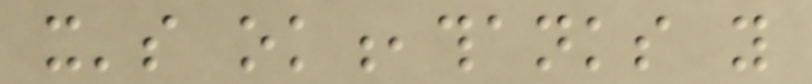it's ok,thanks you
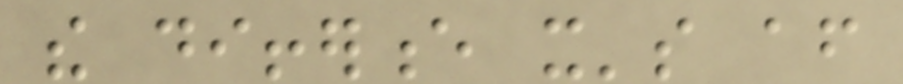the difference it's after
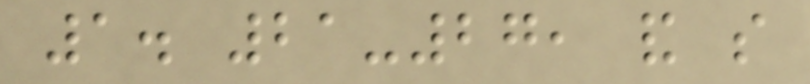1. 21-27, and so
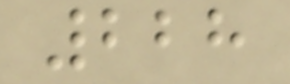228
